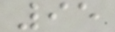95
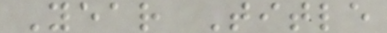Year Title
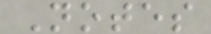Notes
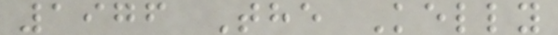1976 The Kelly
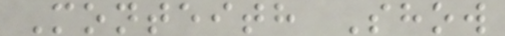Monteith Show
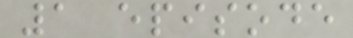1 episode
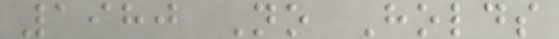1980 No Holds
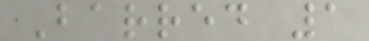Barred 1
